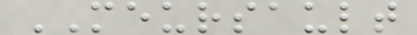MEURSAULT
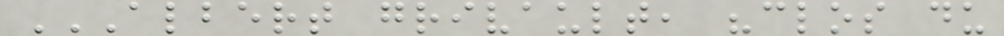ALBERT GRIVAULT, "CLOS DU
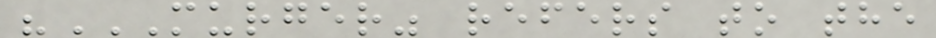"MURGER" REFERS TO THE
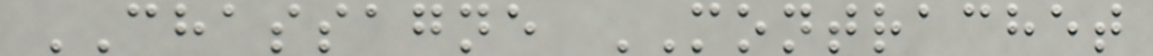CHASSAGNE MONTRACHET
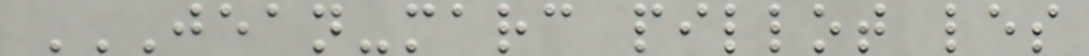JEAN-MARC PILLOT LES
